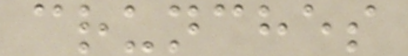crunches
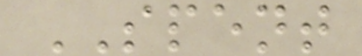SPENT
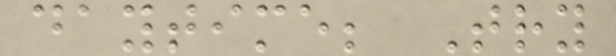daytime; Try
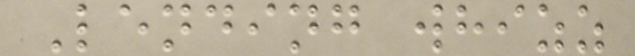Lending whizz
